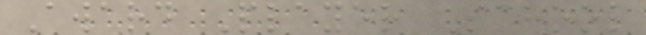Award Player School
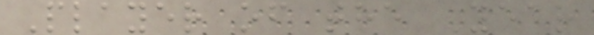Player of the Year
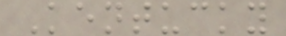Kentucky
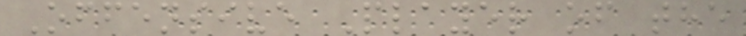Offensive Player of the
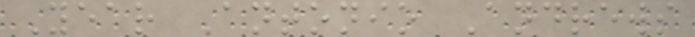Year Antonio Andrews
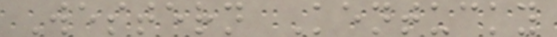Western Kentucky
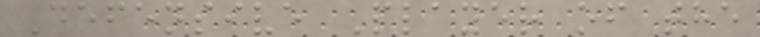Defensive Player of the
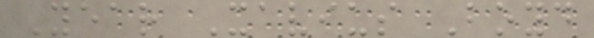Year Xavius Boyd
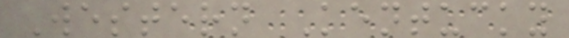Western Kentucky
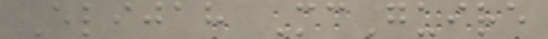Elijah McGuire
